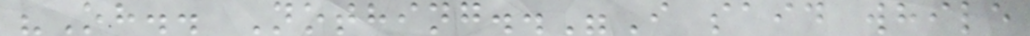"Oh.. Nothing.."I said while
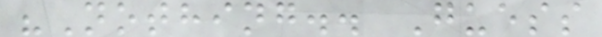"Nothing.. Guess
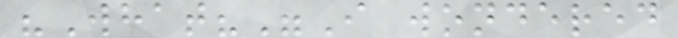"What?"I wondered
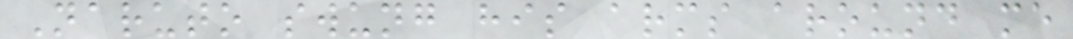Naruto swung his arms around me
